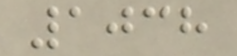1038
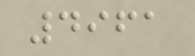4961
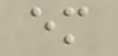em
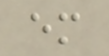em
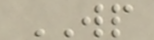WP
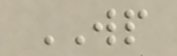WP
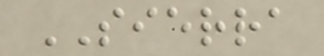SIERRA
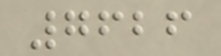7626
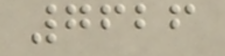7626
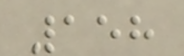158
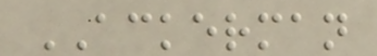ACKERMAN
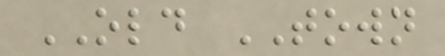OLD TOWN
